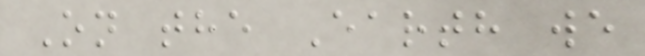On the Earth we
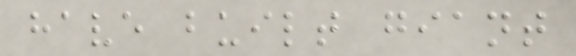have built giant
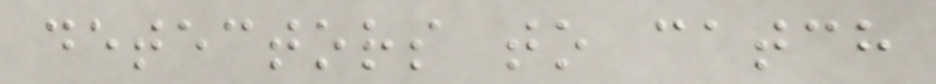detectors to catch
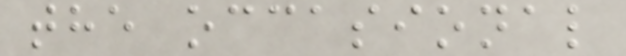the occasional
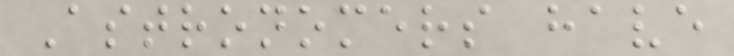Astronomers have
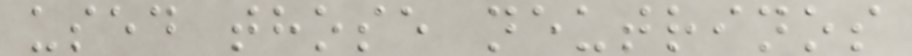used those neutrinos
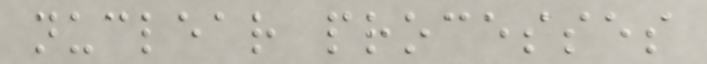nuclear processes
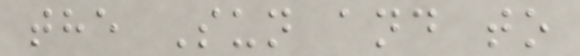the Sun and to
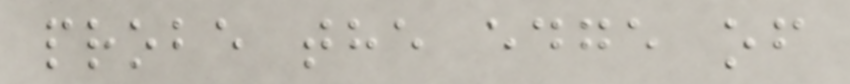probe the edge of
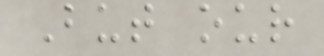But our
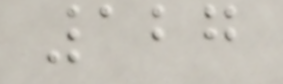127
